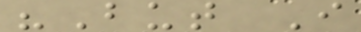"But I
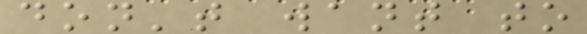don't want to
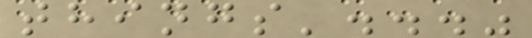things'..."
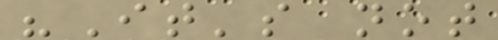"It's not
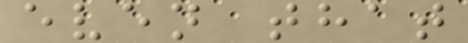even that
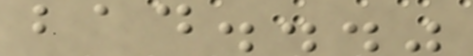bad..."
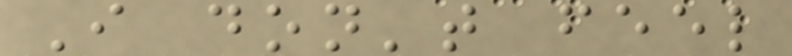I don't feel
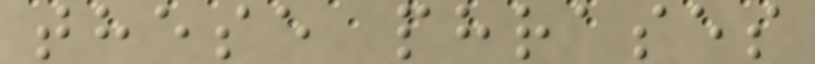these phrases
